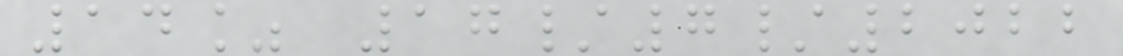14% 17/7/2022
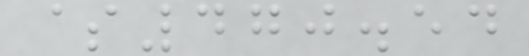$470.54
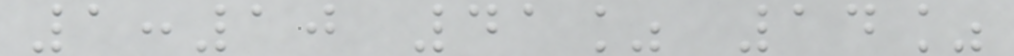1:10 41% 14%
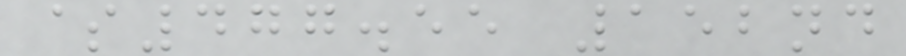$477.55 152nd
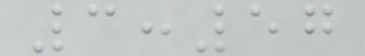3:57
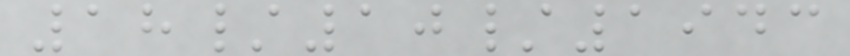18/10/1943
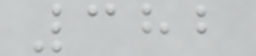382
